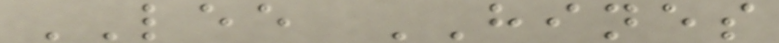LEE HINES
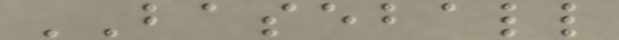BASEBALL
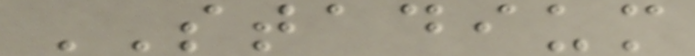STADIUM
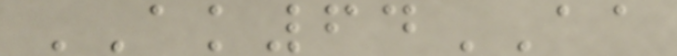AK64AA
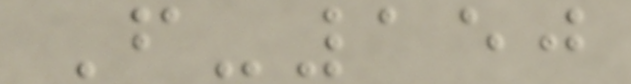F-150
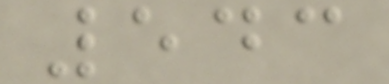543
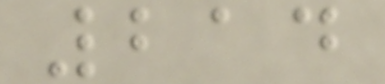214
